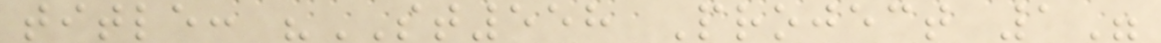title: "ST558 Project 1"
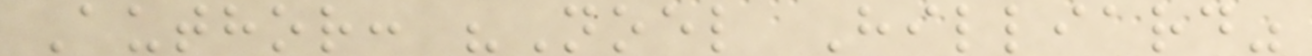Author: "Noel Hilliard"
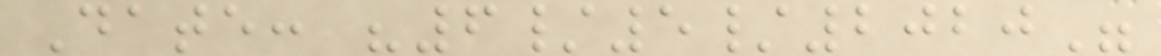Date: "6/5/2020"
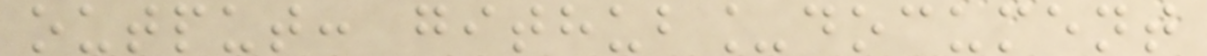output: github_document
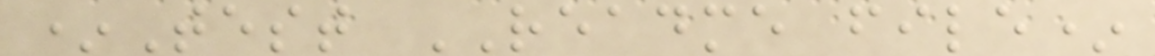*Test README file*
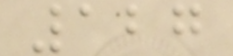127
